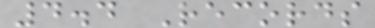4.4 Records
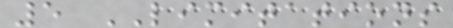5 LIMITATIONS
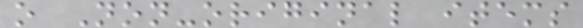o Non-original items
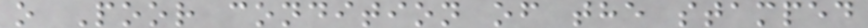o Poor condition of the stamped
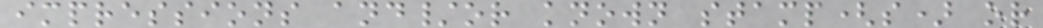impressions and/or known stamp(s) or
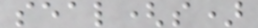seal(s)
